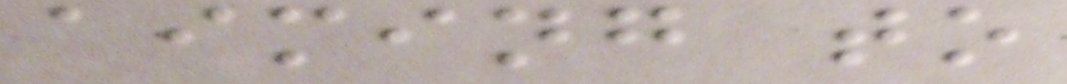aiming to
